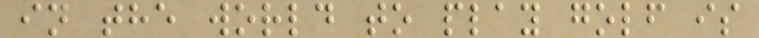in the world to play golf is
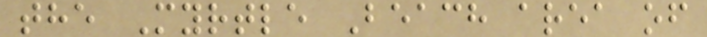the Myrtle Beach area of
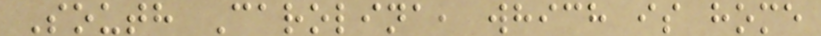South Carolina, which is home
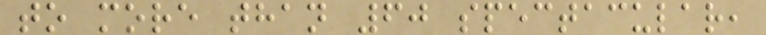to more than 60 spectacular,
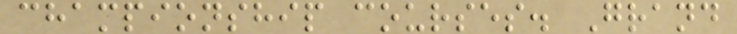championship courses. Grand
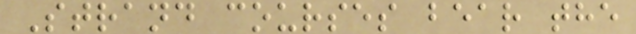Strand courses bear the
